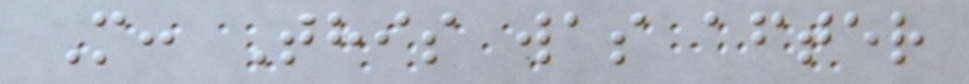M: This was after
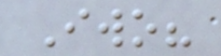Iwo?
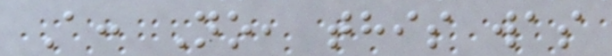A: No, this was
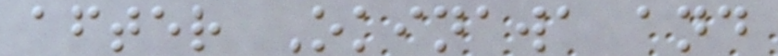after Okinawa and
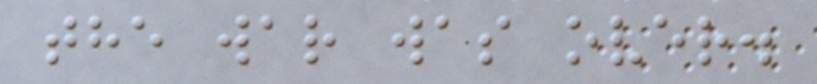the war was over.
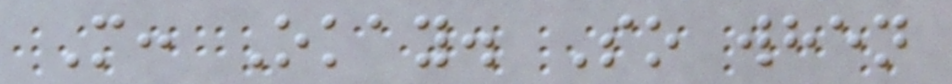M: Okay. So when
